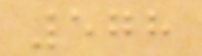578
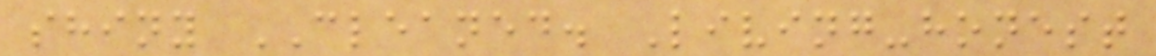shiny CLEANED. Living-honest
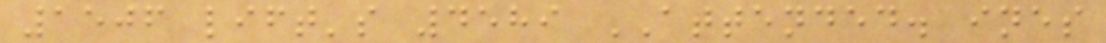1506 lift's 4589 ATTENDED. ines
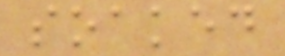soaked
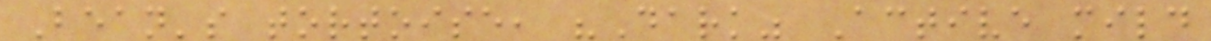Bean's tortoise, "Dark" Active mild
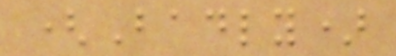(Badly)
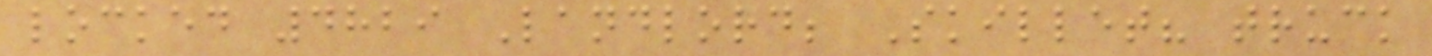locked 4829 Landlord; Skillet? truck
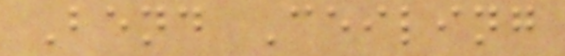Bend Ceiling
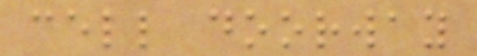cell doorway
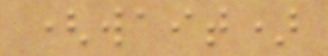(wait)
